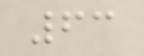63
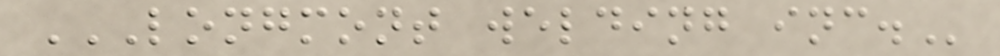LONGMONT WELDING INC.
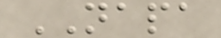NAPA
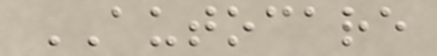AUTOCARE
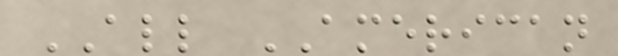ALL AMERICAN
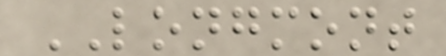LONGMONT
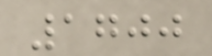1700
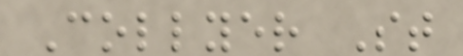Collyer St
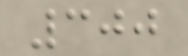300
